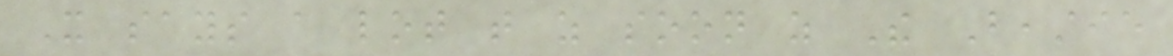It says a lot that as soon as The Beastie
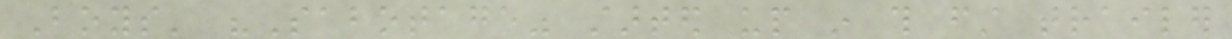Boys' "Sabotage" started up in this first trailer
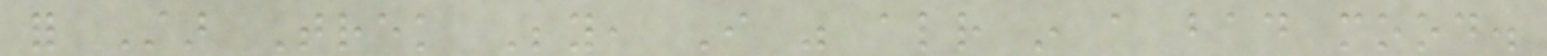for Star Trek Beyond, I was already in a bad mood.
